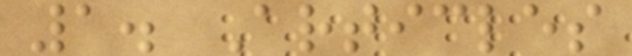1. Articles
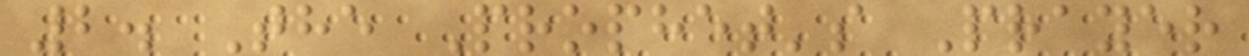2. The Prophet's Prayer
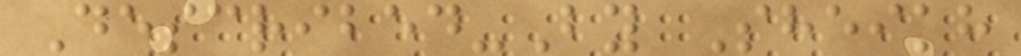Described-By Sheikh
